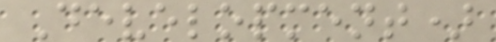Development)
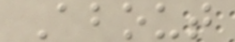About
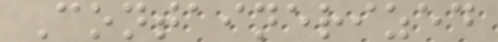Containerized
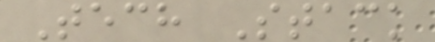Tech Stack
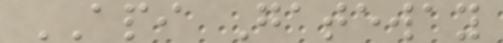API Gateway
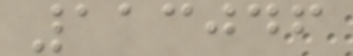113046
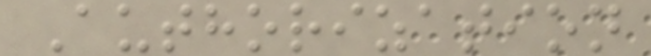Authorization
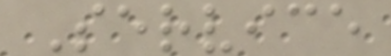Service
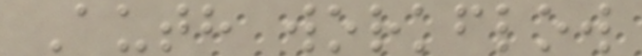Auth workflow
